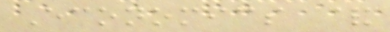Economics &
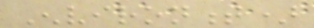Environment)
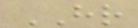HR
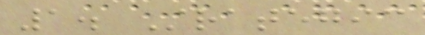1. Strategic
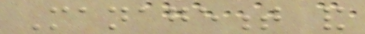Management and
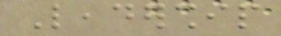Leadership
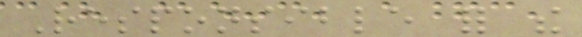Responsible for the
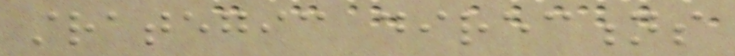strategic directions
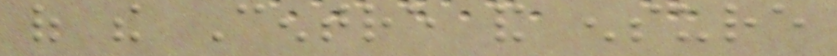of the Centre and ensure
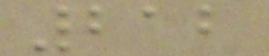212
